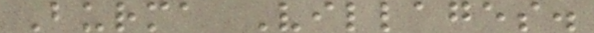Burma Villages.
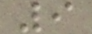9
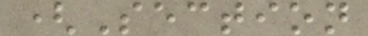(Section
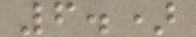6.)
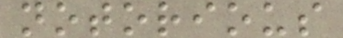notorious
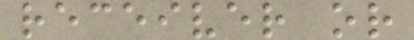receiver or
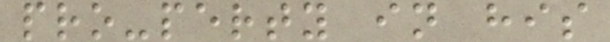pro-perty in his
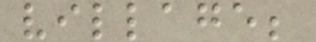village;
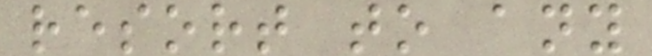resort to any
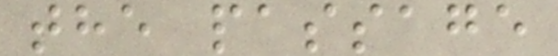the passage
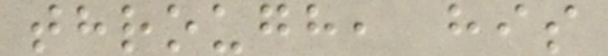through, his
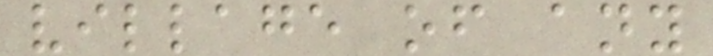village of any
